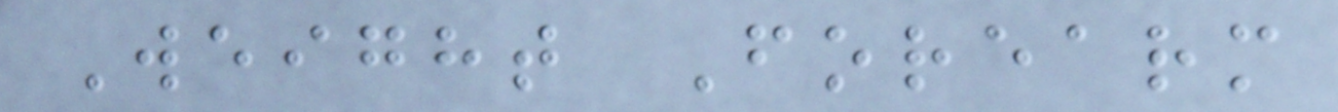Weight Forearm
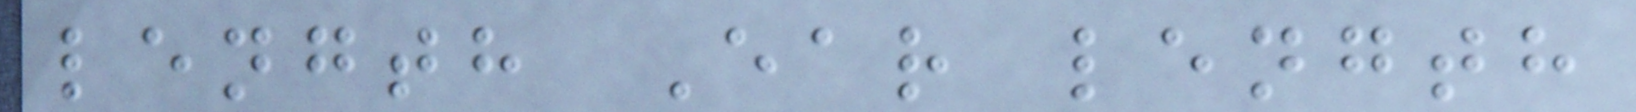length Ear length
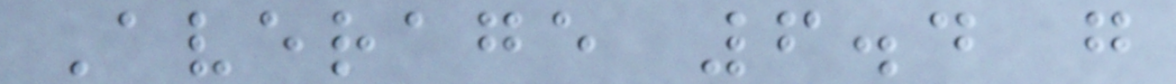Average 6.4 g
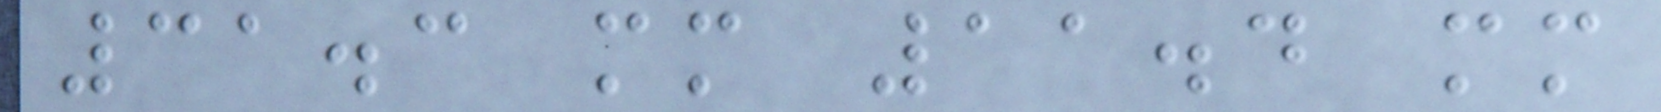31.3 mm 11.4 mm
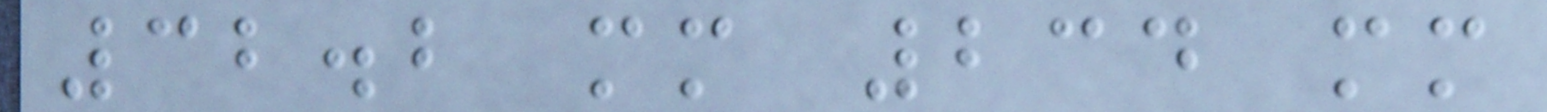32.2 mm 234 mm
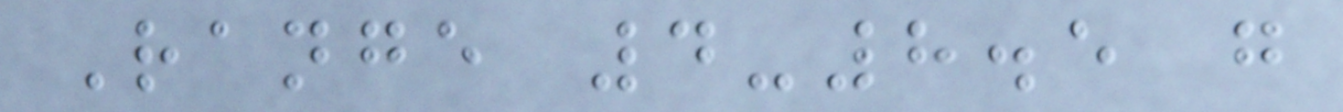Range 4-8.5 g
